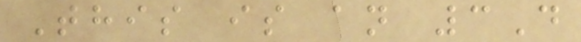This is an 3D
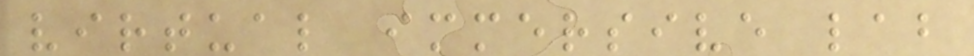virtual immersive lab
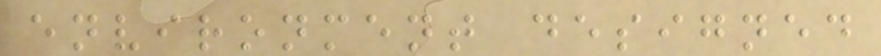environment designed
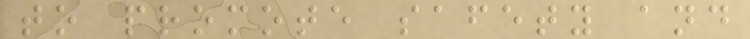to promote safety and
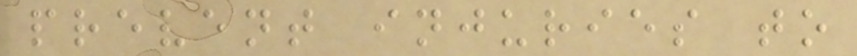prevent injuries to
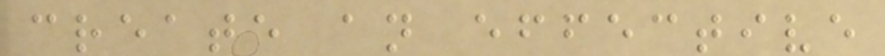create an effective
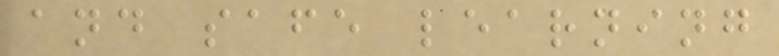and safe learning
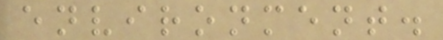environment.
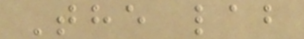The lab
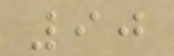90
